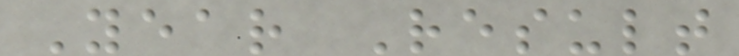Year Result
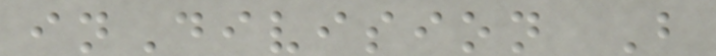inDivision B
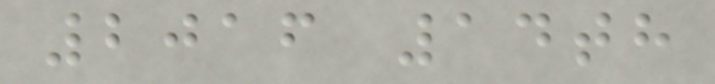2016 14th
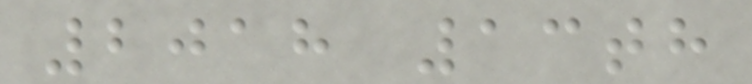2018 13th
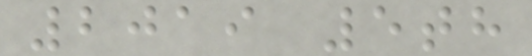2019 5th
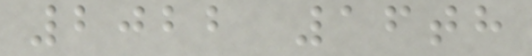2022 16th
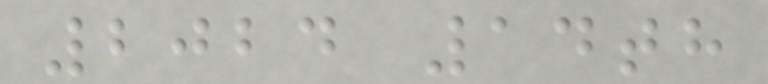2024 14th
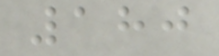180
